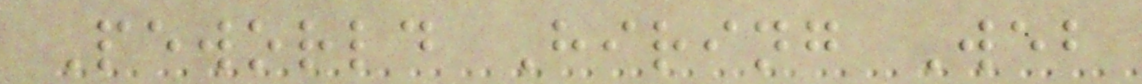Peworld Hiring Web
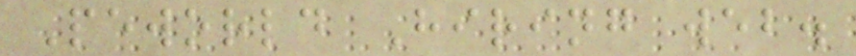Peworld Hiring web.
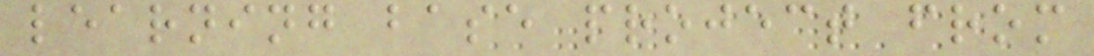learning base project from
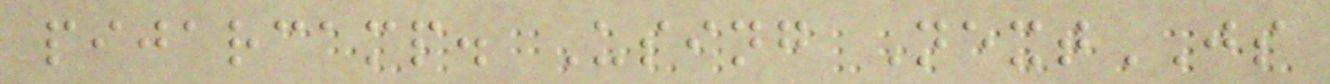pijarcamp. Using NextJS
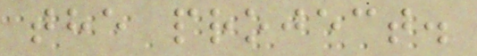the project.
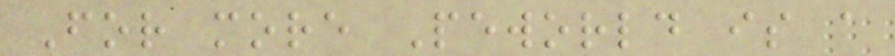For more Peworld is a
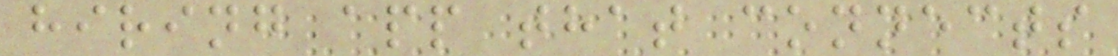hiring app that connects
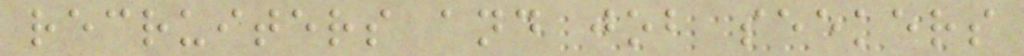recruiters and job seekers
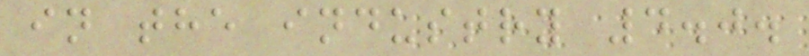in the industry 4.0.
